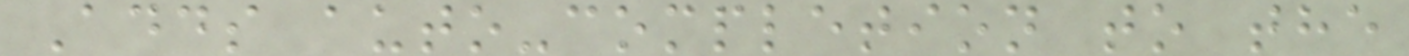Adds auto-completion to the
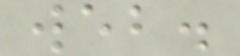web.
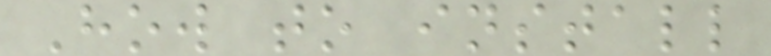How to install
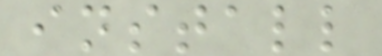install
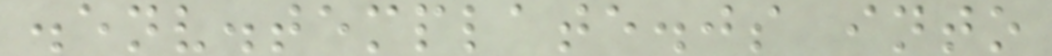.env.template.js into
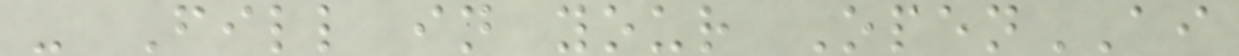- Fill in your OpenAI
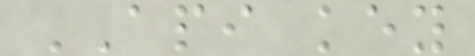API key
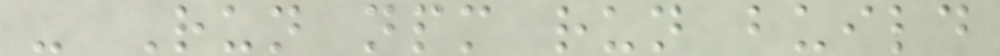- Run npm run build
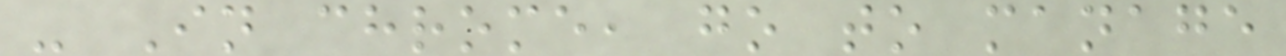- In chrome, go to manage
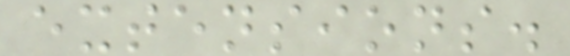extensions.
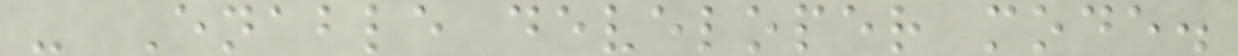- Enable developer mode.
